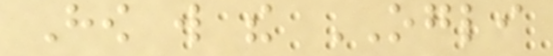How will the OGLI
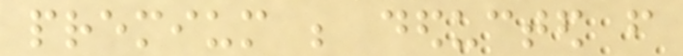premium be deducted from
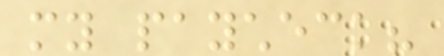my paycheck?
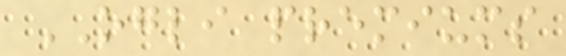OGLI premiums
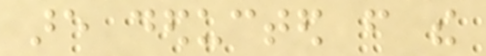are deducted from the
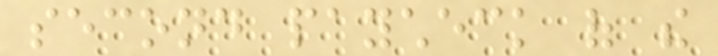second paycheck of the
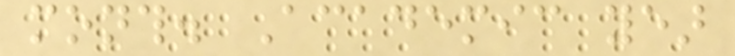month. Academic year
